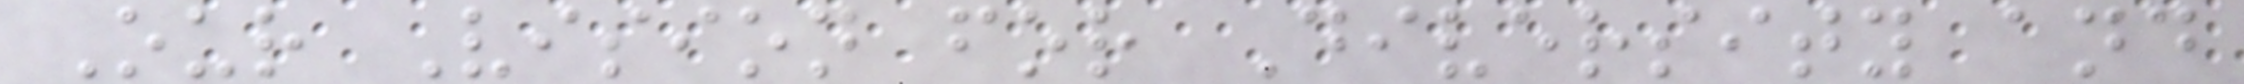Our Vision for Diversity and
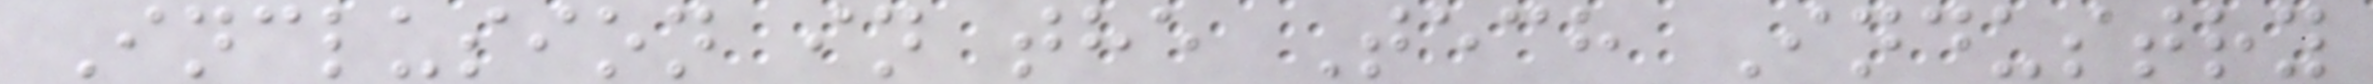Inclusion in the Tech Industry
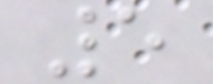5
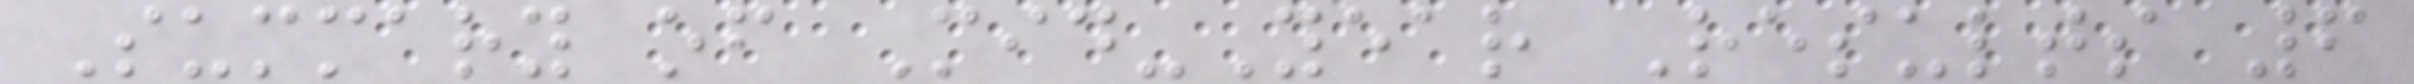Summary of Mid-Year Results 6
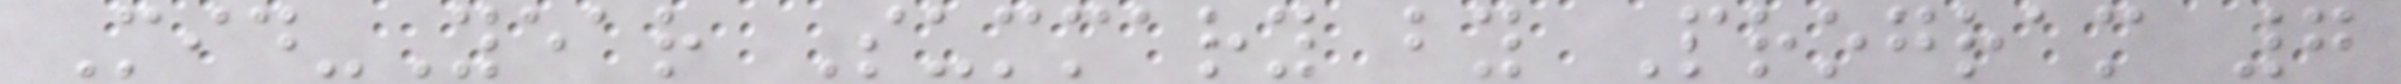Mid-Year Summary by Program 7
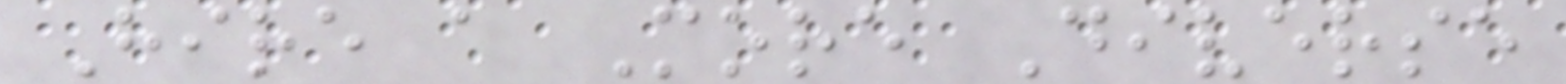Hire a More Diverse
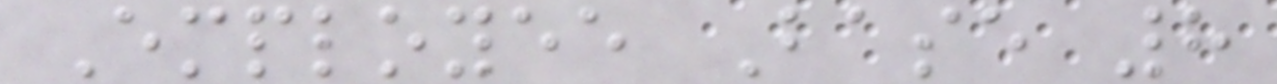Employee Base 8
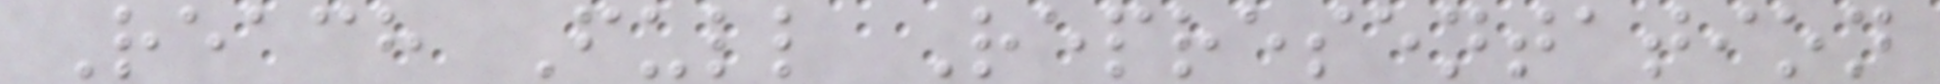Reach Full Representation
